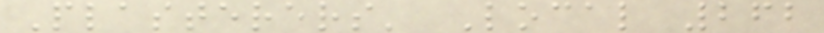Plasterers' Local 262
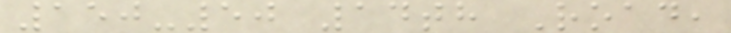150-50 14th Road,
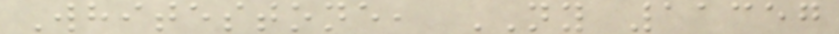Whitestone, NY 11357
